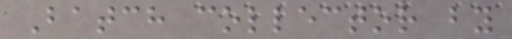Batch collector by
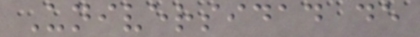Universidad de
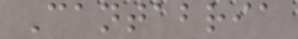Cantabria
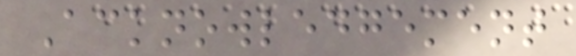Acknowledgement
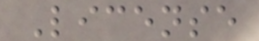License
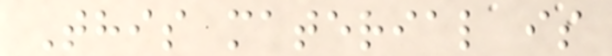This material is
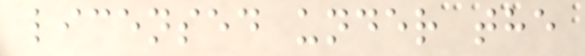licensed under the
